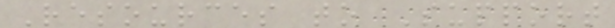Resources to Support
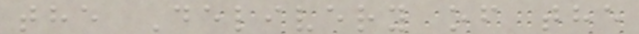the Delivery of the
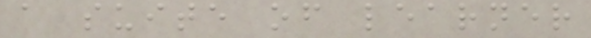a suite of learner
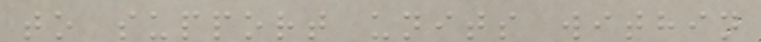to support units within
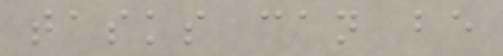tasks can be
